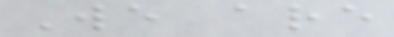We are
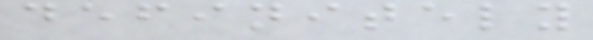definitely
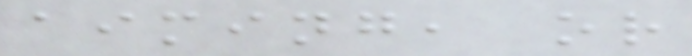aiming, or
